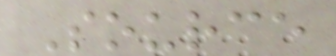Source
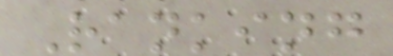Ranking
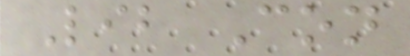Lib Con
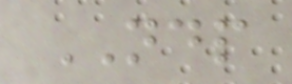NDP
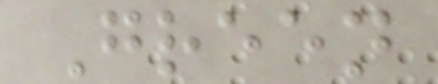Green
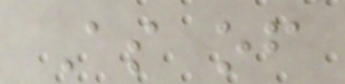As of
